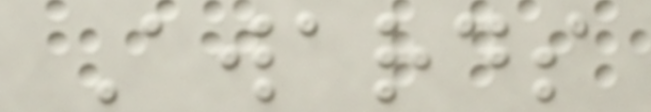Awards
